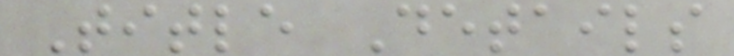Title Details
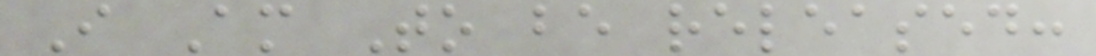I Am To be released:
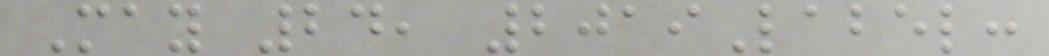May 24, 2019Label:
